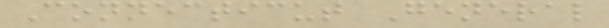Connecticut General
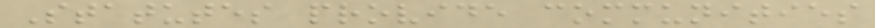Statutes provide communities
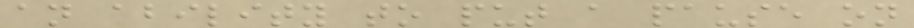an ability to put a pause on
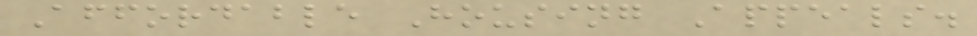Affordable Housing Appeals.
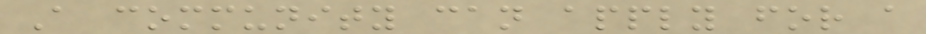A community can apply for a
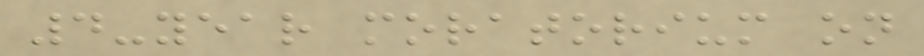4-year moratorium on
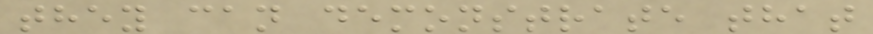they can demonstrate that
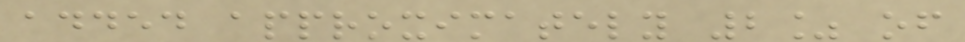added approximately 2% of
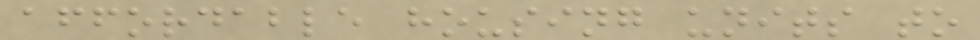affordable housing units to
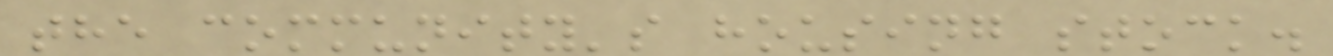the community's housing stock.
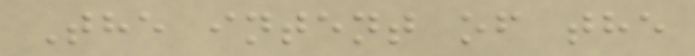The intent of the
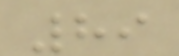89
